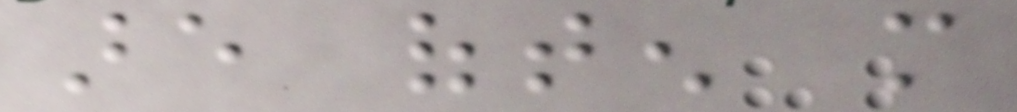are often more
